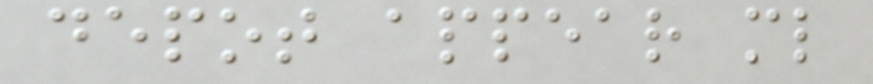depot appear ml
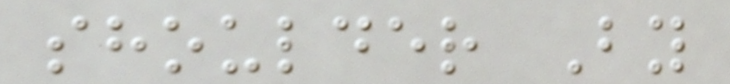shoulder By
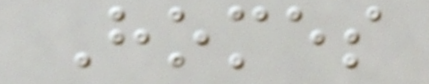Homes
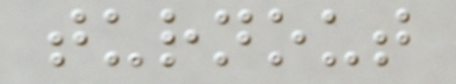turnout
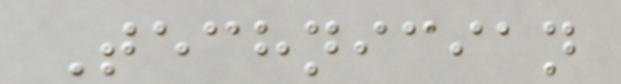Technician
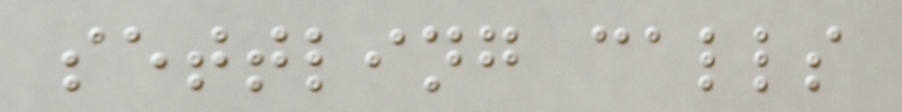settling calls
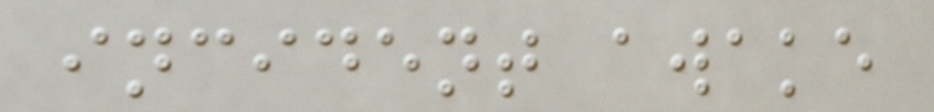incident awake
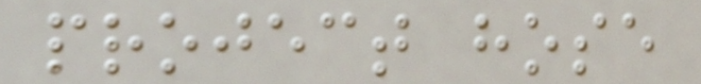project hose
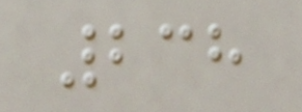238
